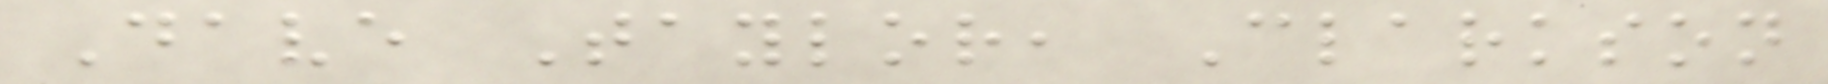Dave Taylor, Clarkson
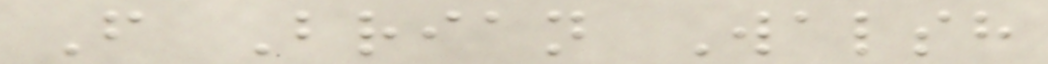F Brian Walsh
